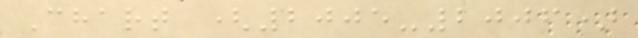Chart (2005-2006)
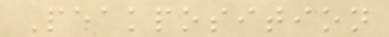Peakposition
